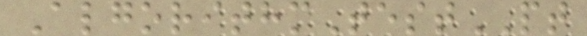AlgorithmTestPT
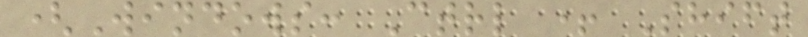(Windows: Ctrl + Shift
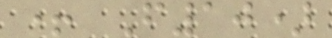+ F10)
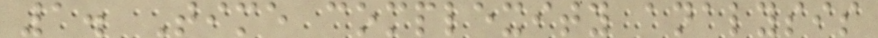1. Time complexity analysis
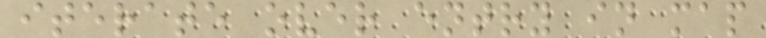iterate over entry in map
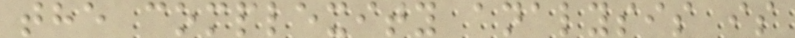the complexity analysis is
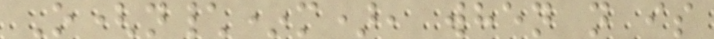O(n\*m), when n is
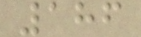186
